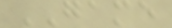GAME
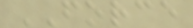FORCE
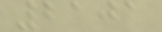2101
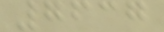7637
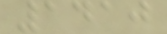1410
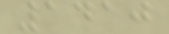1410
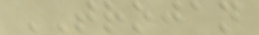TROJAN
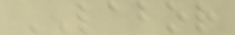LABOR
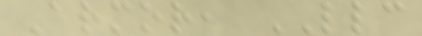Armor, LLC
